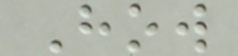How
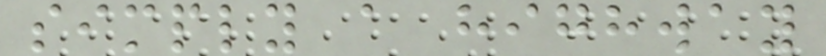simply a highway
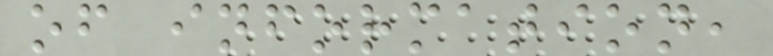of information,
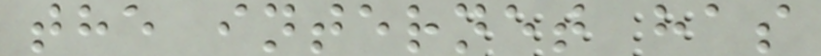the internet has
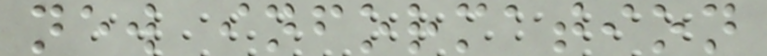new information
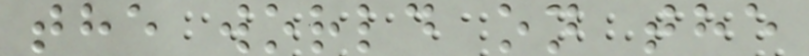the world on the
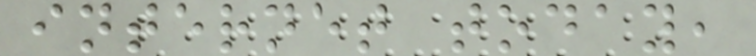internet today,
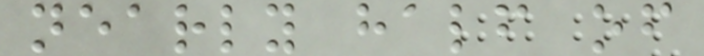nearly half of
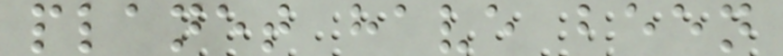planet have been
